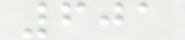601
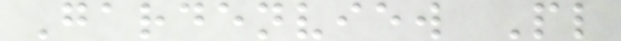Gardenview Pl
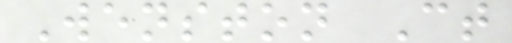Wenston Ct
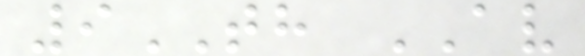9TH AV
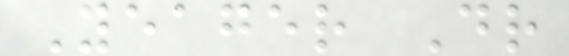Yeager Dr
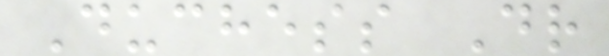Duchess Dr
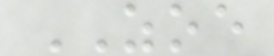ZOE
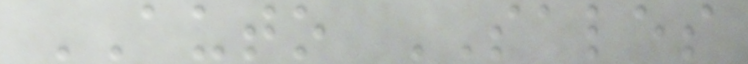AUTO SALES
